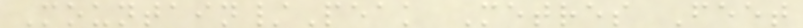Mountain/Peak Metres Feet
